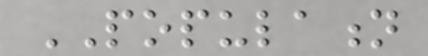POPULATION
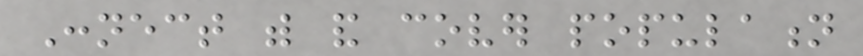Connect with and cover population
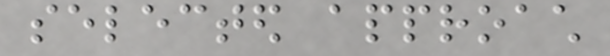selected approach
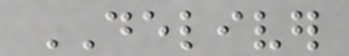DELIVER
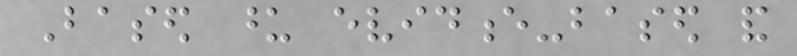Based upon evidence-based and
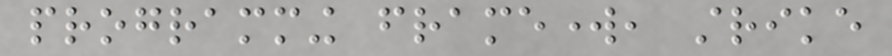programming framework, strike
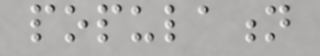population
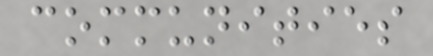communities
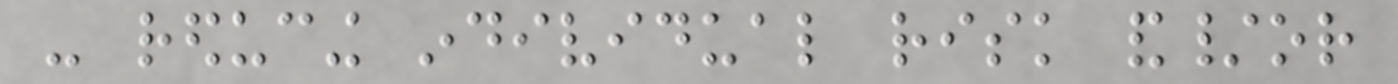- reducing individual risk and/or
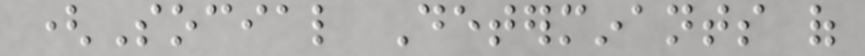(Social Determinants of
